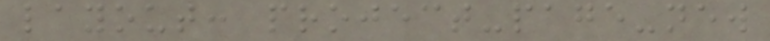layout: project-page-new
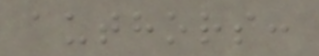authors:
